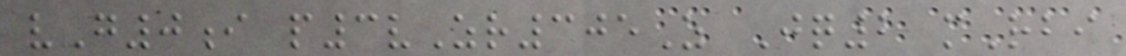vG0i p3vZr305Z Jq2 mRbi
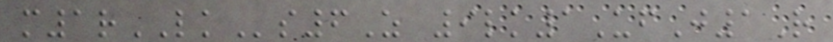m1rLKs6Z 9lk1UfJ1R
